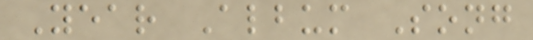Year Album Song
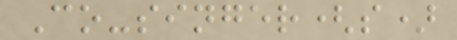Co-singer(s)
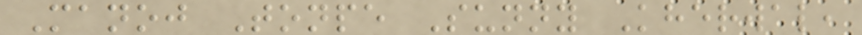Manoj Tonpe Sunny Kherwal,
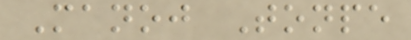Manoj Tonpe
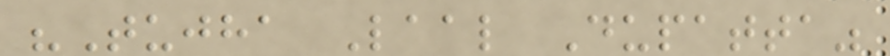"Tujha Laal Dupatta"
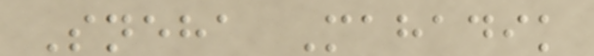Sneha Mahadik
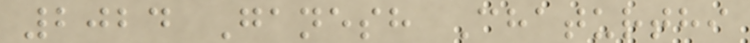2024 Ganesh Chaturthi
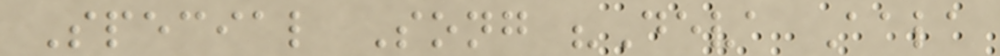Special Song "Deva Aala
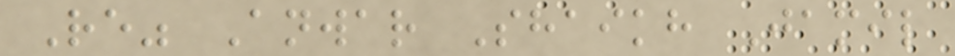Re" Anwar Shaikh Jamil
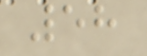58
